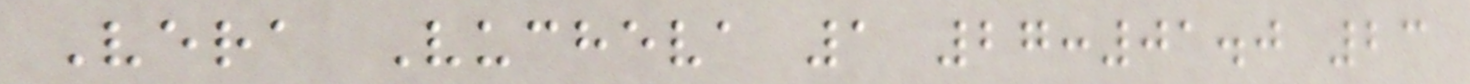Vera Vucheva 1 27:01.0 23
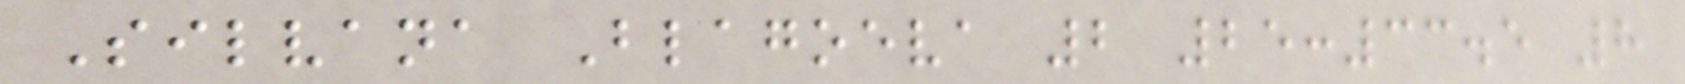Silvana Blagoeva 2 25:33.5 8
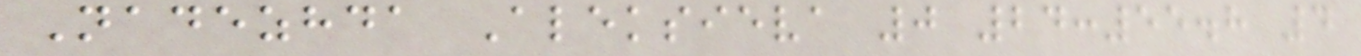Nadezhda Aleksieva 0 24:55.8 4
